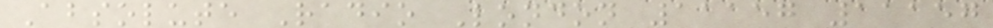Absolute Radio London 11157 11157
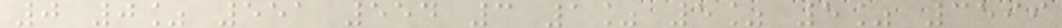0 0% 551 554 3 1% 5% 5% 3599
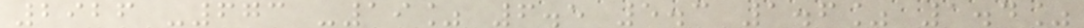2926 -673 -19% 6.5 5.3 1.6% 1.4%
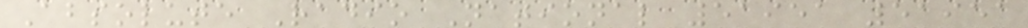Absolute Radio National 51951 51951
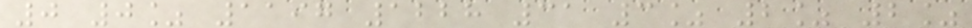0 0% 1197 1228 31 3% 2% 2%
